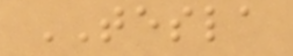TESLA
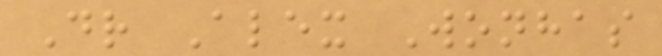Dr Alex Wonhas
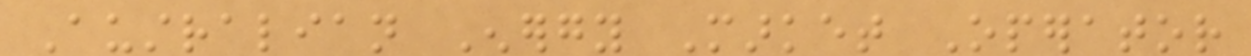Australian Energy Market Operator
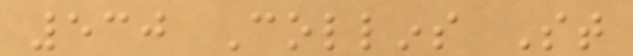530 Collins St
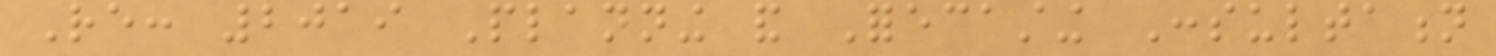Re: 2019 Planning and Forecasting Consultation
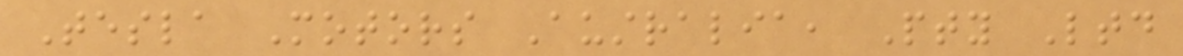Tesla Motors Australia, Pty Ltd
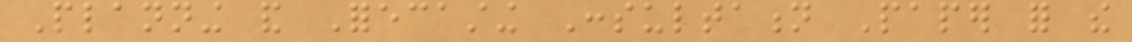Planning and Forecasting Consultation Paper for the
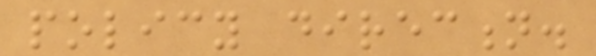policy direction.
